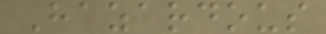Hazardous
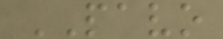PAVO
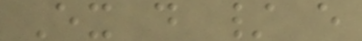Ex d / e
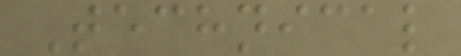Technical
